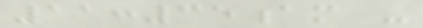11:35am -
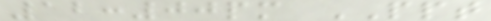12:00pm PPT
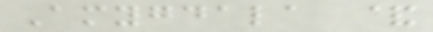Amygdala &
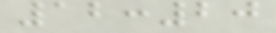12:20
